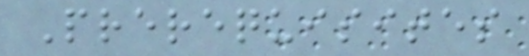Prerequisites
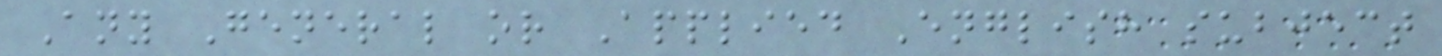Any General or Applied English subject
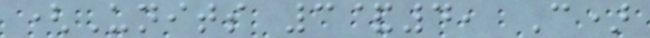(Units 3&4, C)
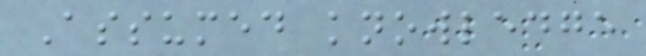Assumed knowledge
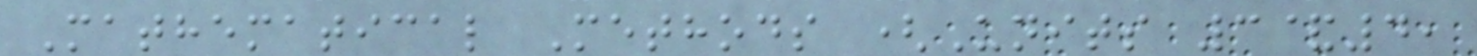Mathematical Methods (Units 3&4,
